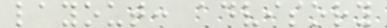layout: advisory
